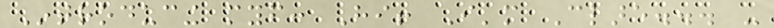Introducing myself: Hi! I'm Clare... -
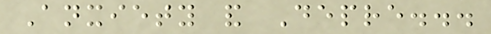Anxiety and Depre...
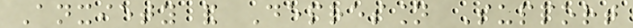Anxiety and Depression Support
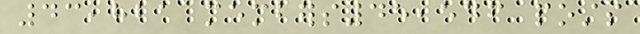43,821 members45,546 posts
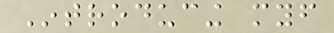Introducing myself
